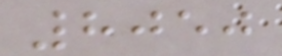8050
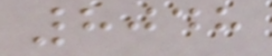8048
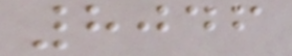8046
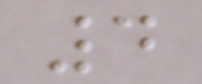4
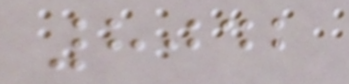8042
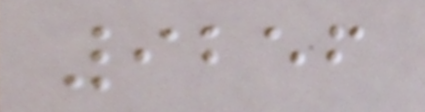9256
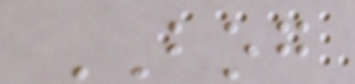BOG
